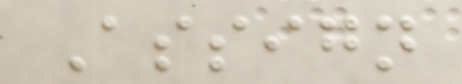Assign
